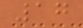17
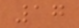17
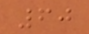60
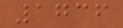1736
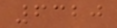6320
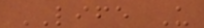LIFE U
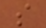s
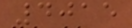4015
